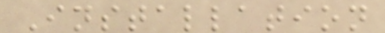Installation
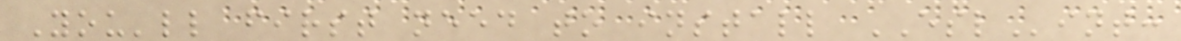You'll first need to install ESLint:
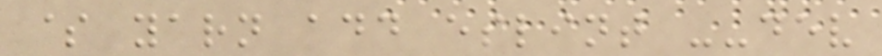$ yarn add eslint --dev
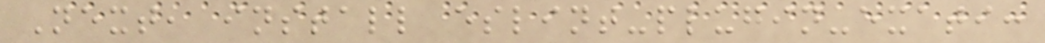Next, install eslint-plugin-exati:
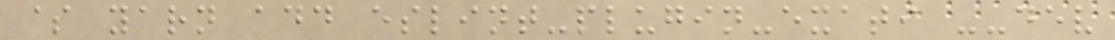$ yarn add eslint-plugin-exati --dev
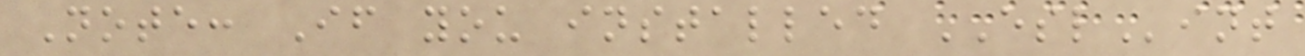Note: If you installed ESLint
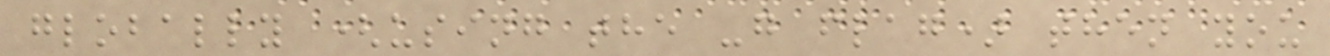globally (using the -g flag) then you
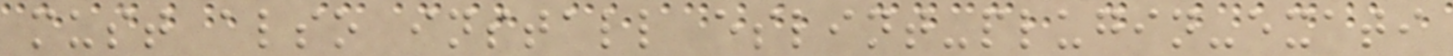must also install eslint-plugin-exati
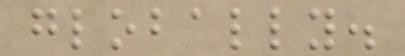globally.
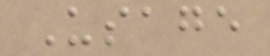Usage
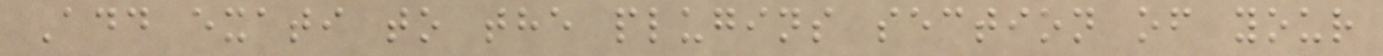Add exati to the plugins section of your
